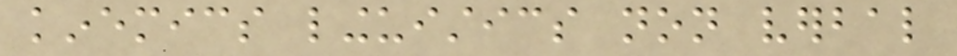kinemics linguistics non verbal
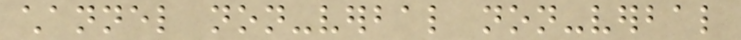channel non-verbal non-verbal
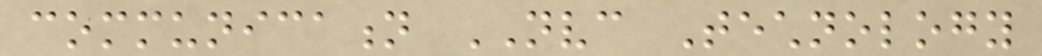communication NVC Technology
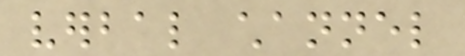verbal channel
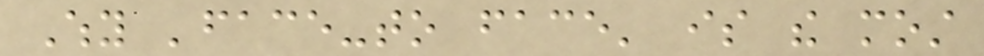Why 'face-to face' is the most
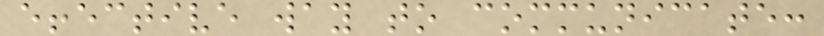effective way to communicate:
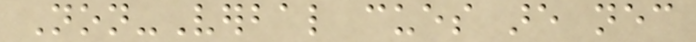Non-Verbal cues are necessary
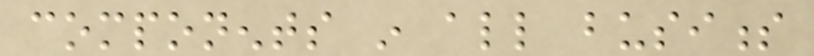components in all business
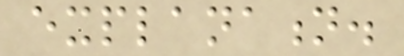explanation.
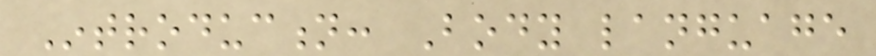Introduction: Body language
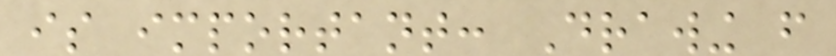is important: Drawing from
